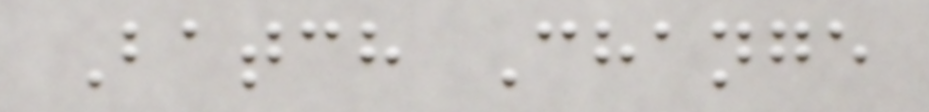Batch Change
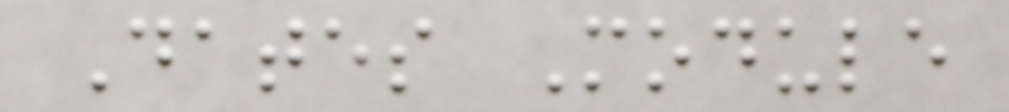Dates Module
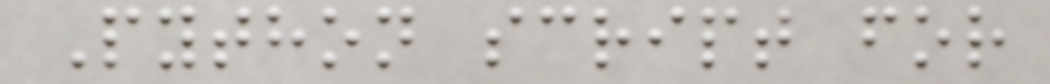Python script for
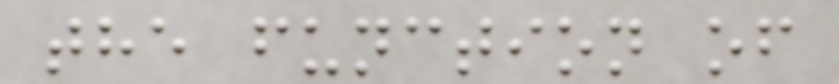the function of
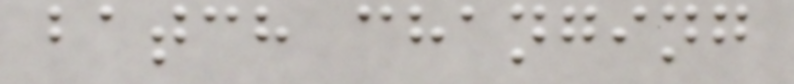batch changing
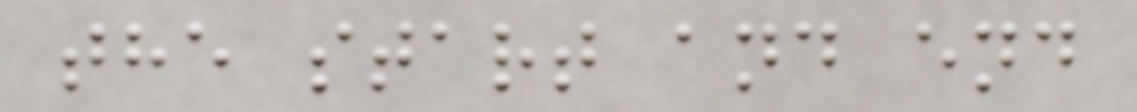the start and end
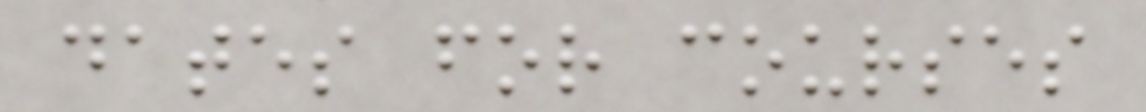dates for courses
